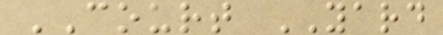COURT YARD
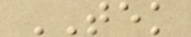TEK
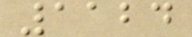1124
